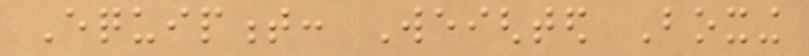Equipment: Weighted Boxing
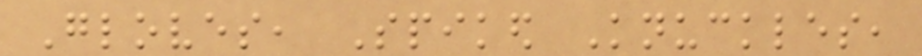Gloves, Spiked Knuckles,
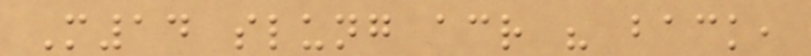M14 slung across his back,
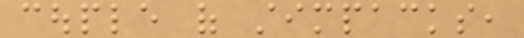couple of stimpacks,
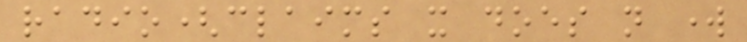radio(claims it does not work
